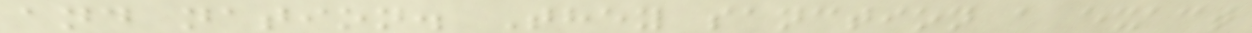and nation. They sanction a exact
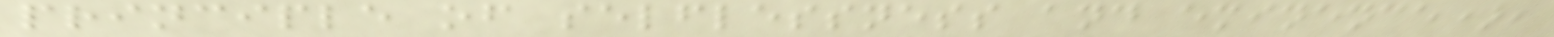principle of selflessness and eminence),
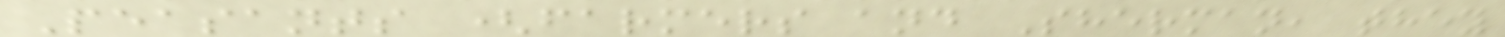Peasants (farmers and Sherman, they
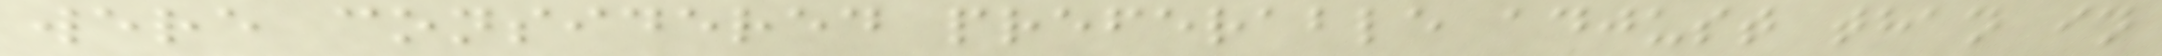were considered preferable adjust than in
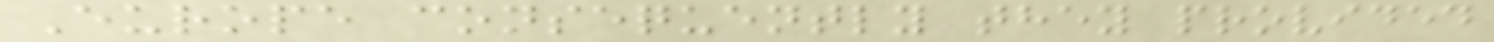Europe consequently they provided
